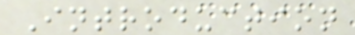Introduction
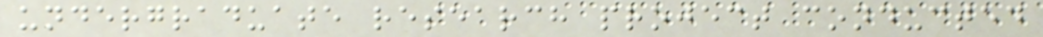undergraduate research project conducted
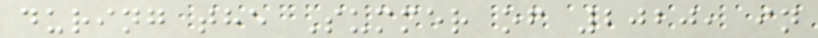during the Summer of 2020, in
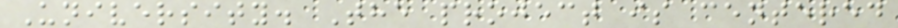University. The project is centered
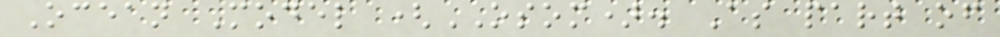Ocean Model (OSOM). As part of
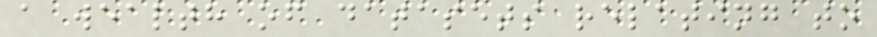a wealth of datasets relating to
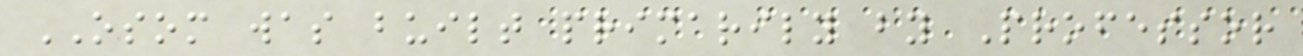OSOM was built primarily by Professor
